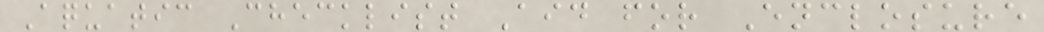Aquatic Checklist Aid for Enclosure
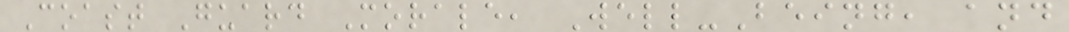Coast Guard Morale, Well-Being, and
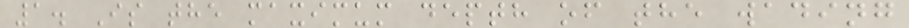1. Is the maximum depth of the wading
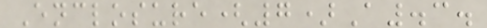Enclosure(7)A.3.
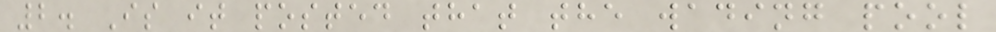2. Is it posted that the wading pool
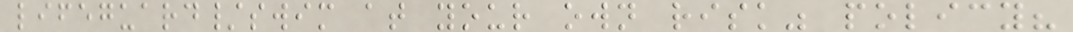lifeguard/swim at your own risk" policy?
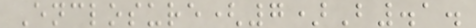Enclosure(7)B.1.
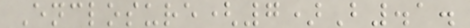Enclosure(7)B.1.
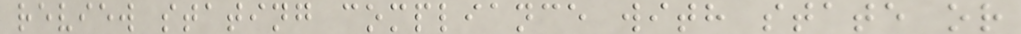review stating compliance with state or
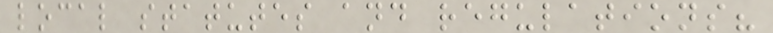local statutes and regulations?
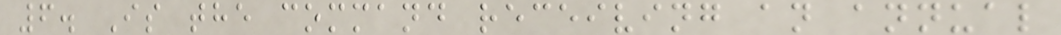6. Is the command receiving an annual
